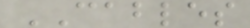CABLES
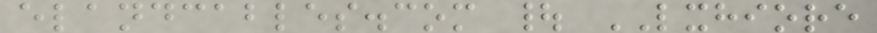elandcables.com | LXHIORE
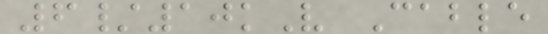6/10kV Cable
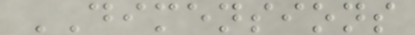DIMENSIONS
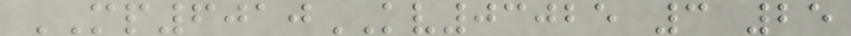MP6010KV03025 3 25
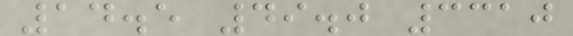14.5 49.0 3310
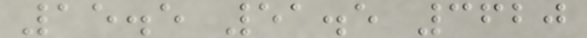15.5 51.5 3620
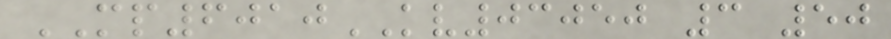MP6010KV03050 3 50
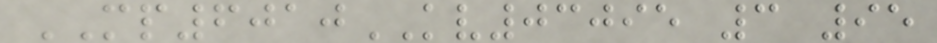MP6010KV03095 3 95
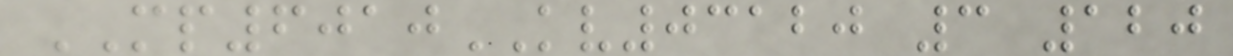MP6010KV03120 3 120
